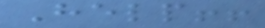Help!!
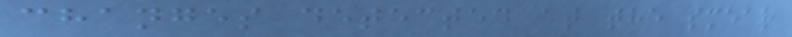changes detected at the smear
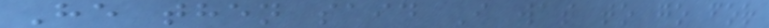He then said I was to go for
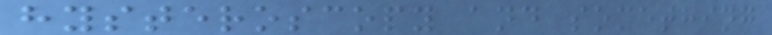hysteroscopy and something
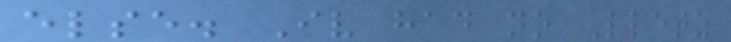else. Iv had no Lletz
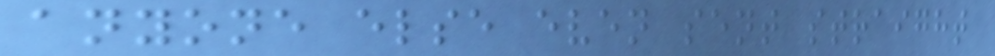anyone else even sent straight
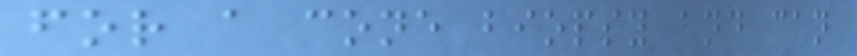for a cone biopsy and can
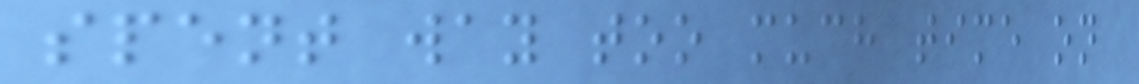spent way too much time on
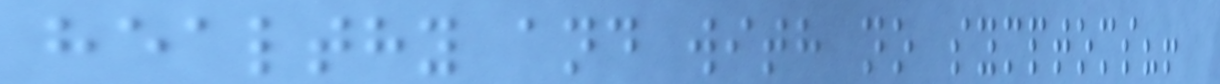healthy and with no symptoms?!
